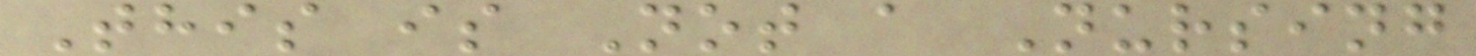This is Not a Nursing
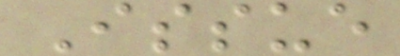Issue
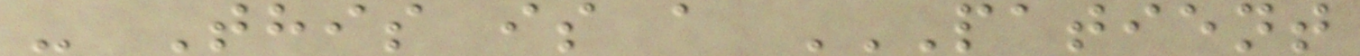- This is a PATIENT
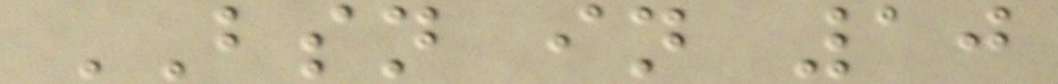BSN in 10
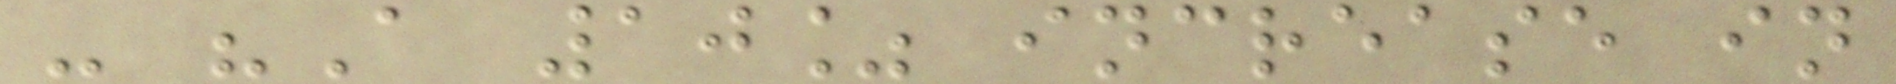- "A 10% increase in
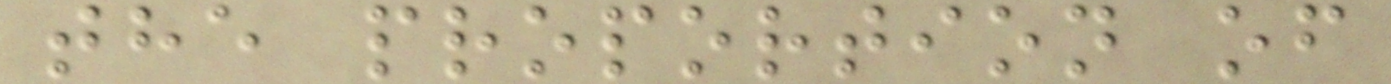the proportion of
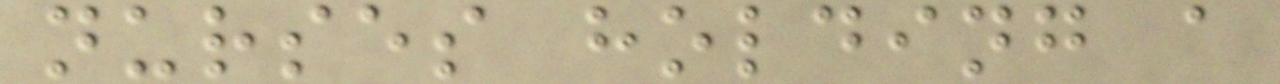nurses holding a
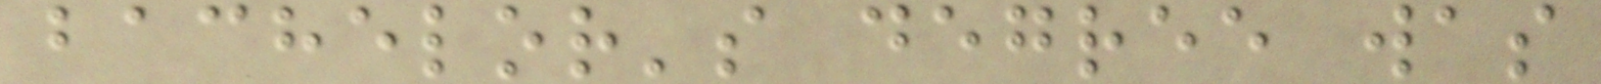bachelor's degree was
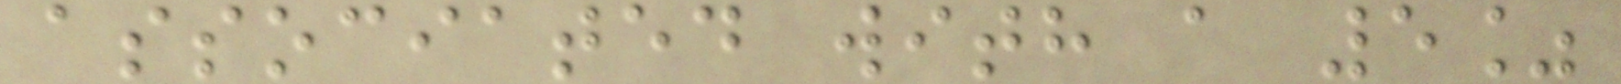associated with a 5%
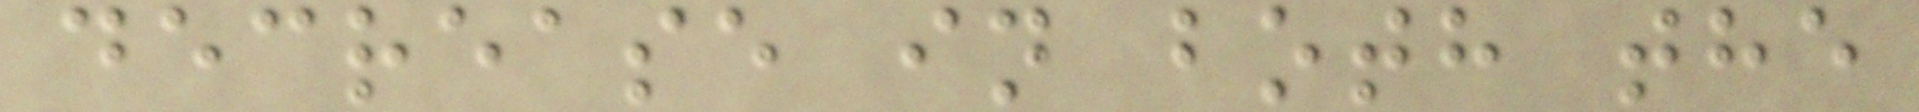decrease in both the
